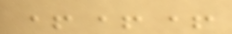+++
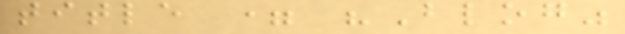title = "Blog"
